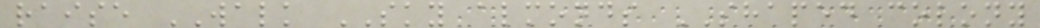raise WALK SKY almonds SHAPED colony
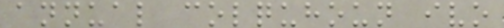annual colquhoun ivo
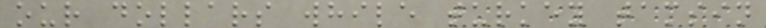our dollars while turkey tamsin
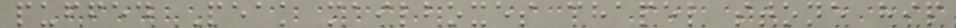puffed Peak mailboxes chapel stone hip
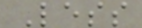Less
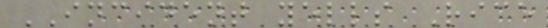INCIDENT yells Rice
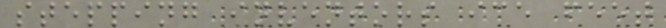stepping inventors ice feet
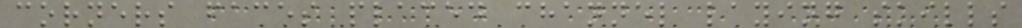corners faces placed channel laying skills
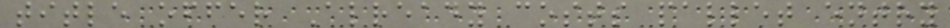title offer Already costs pallet entry
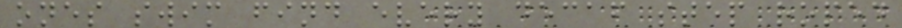ones swim find every decaf step roped
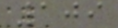109
